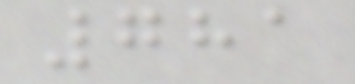781
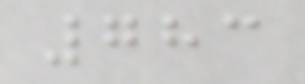783
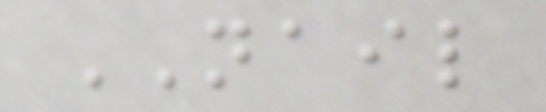NAIL
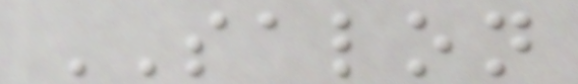SALON
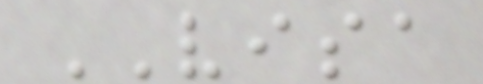VISA
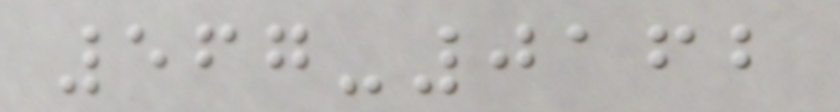567-0162
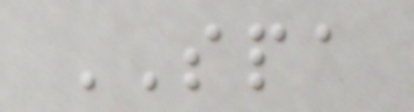SPA
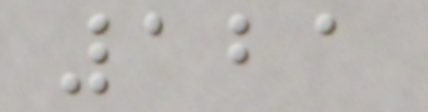121
